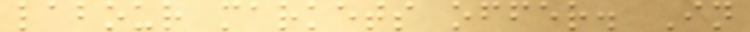labour markets offer. In
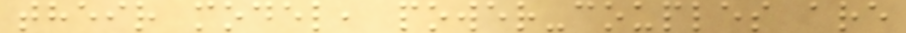their model, power-couples are
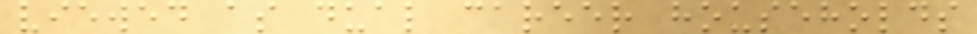viewed as dual career households
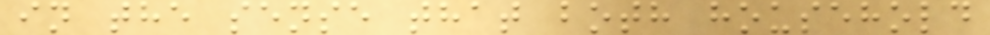in the sense that both household
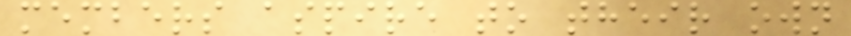members aspire to their own
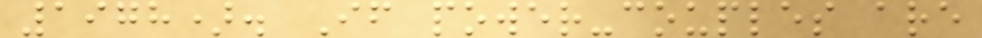1978). If power-couples are
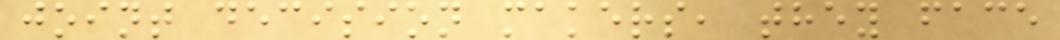joint decision makers, they face
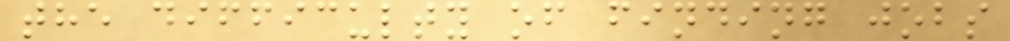the difficulty of finding jobs
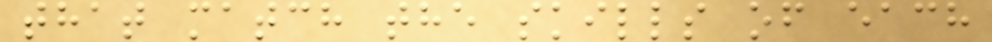that match the skills of each
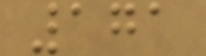171
